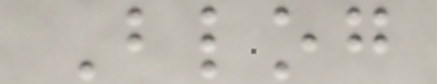Blog
